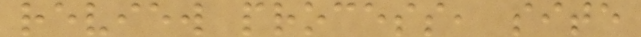review process, site
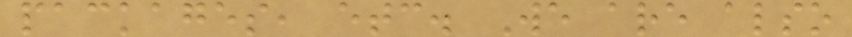packages, etc. We are also
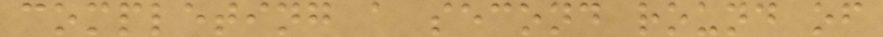completing a second round of
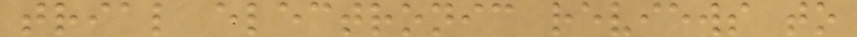trial electronic reviews to
